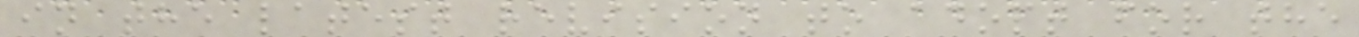in the latest revision to adopt for the
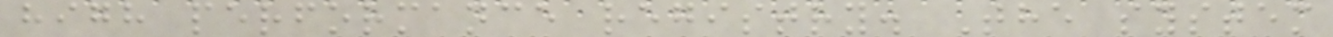high performance registry. The system
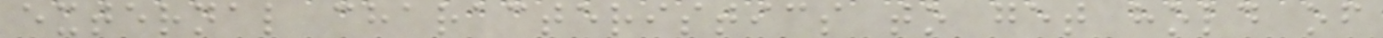external characteristics to get hold of
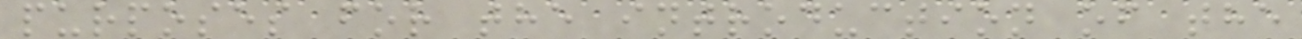purposes for the introduction of the
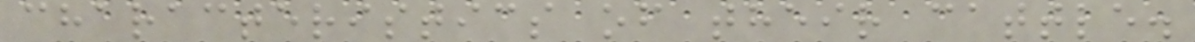characteristics of their cattle.
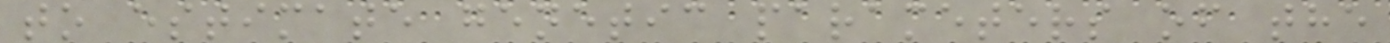to estimate genetic parameters of the
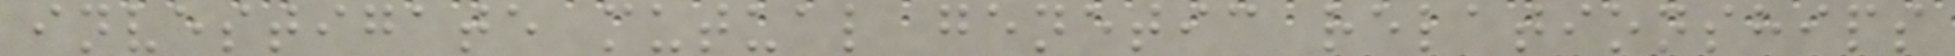investigate mutual genetic relationships
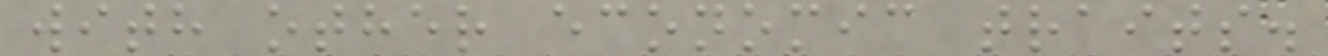with other economic traits.
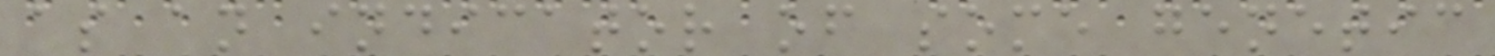as an indicator of some genetic
